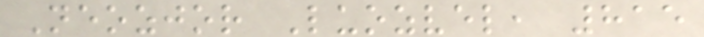Neozjor Luozvel, 815
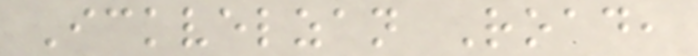Ickvelzan Road,
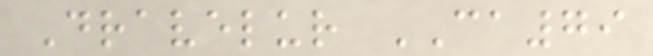Dravelur CA79
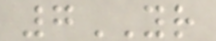7YR
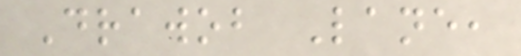Drawob Lane,
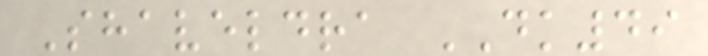Shaveldra DK49
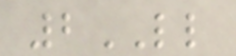2LL
